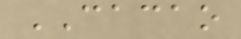CACAO
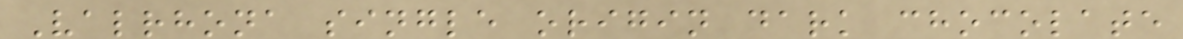Valrhona single origin dark chocolate
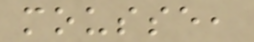mousse,
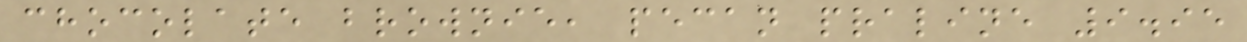chocolate brownie, pecan praline 9.95
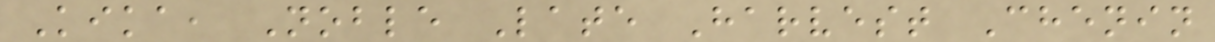Kika, Noble Late Harvest Chenin
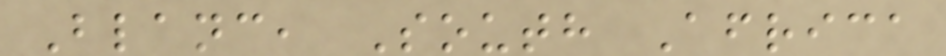Blanc, South Africa
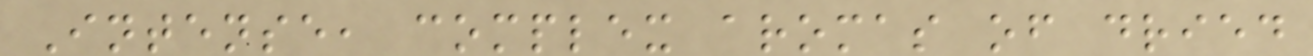Intense, complex aromas of dried
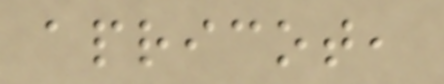apricot,
